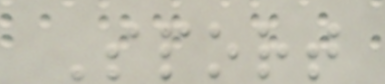Sport
